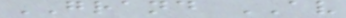GRAND AV
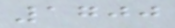1700
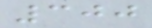300
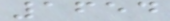1654
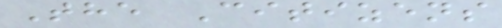The Citizens
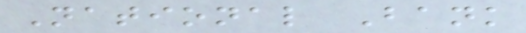National Bank
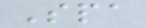Spa
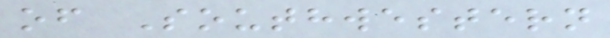of Southwestern
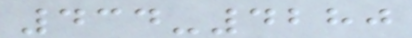434-4280
